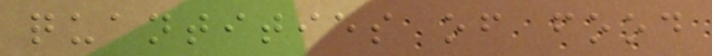quantities of food
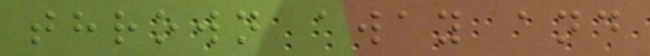thrown away and
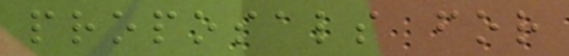proposals for
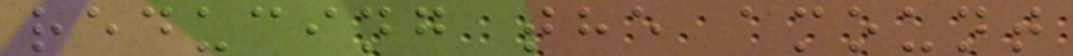reducing the amount
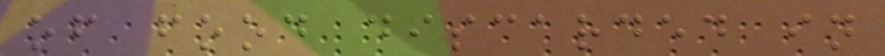of food discarded in
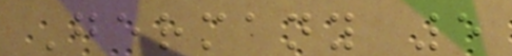Germany 5
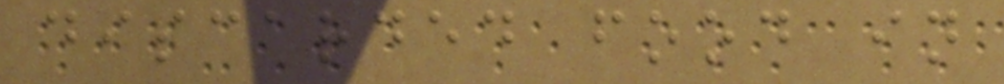discarded food in
